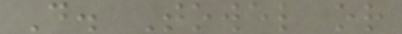D. Towel or
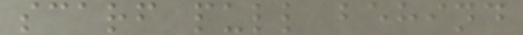scarf pull behind
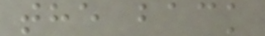the back
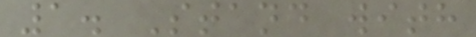1. Stand with
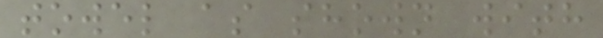towel as shown with
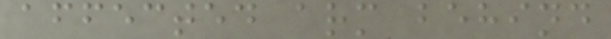affected arm behind
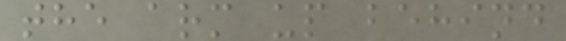the arm up behind
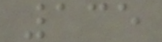135
